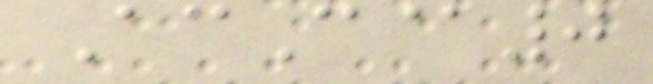AcC@0
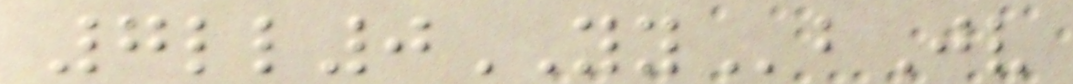7ll0YYbJv
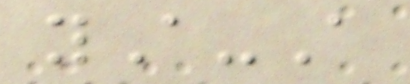yA-A
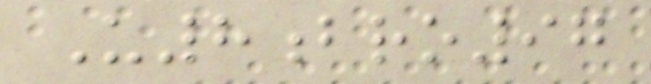U8bro97
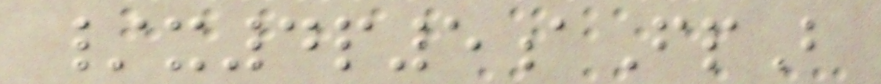/x4p5aFpB
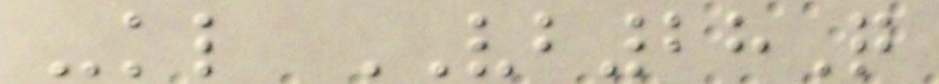-kl VB28Q
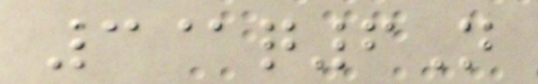3@q6N
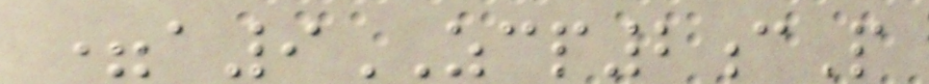=a9ZCP2cP
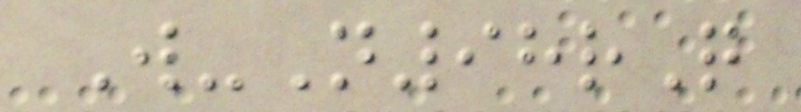W-N98rQ
